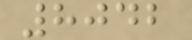8042
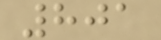801
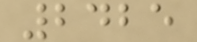2425
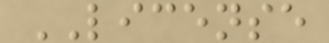LICENSE
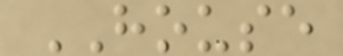HOUSE
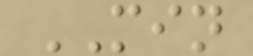MIN
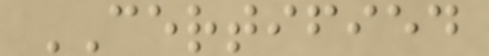CERTIFIED
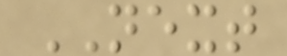NEXT
